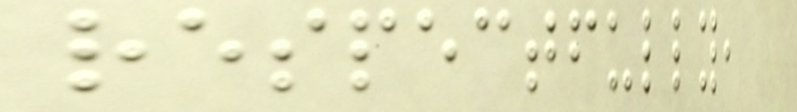respectfully,
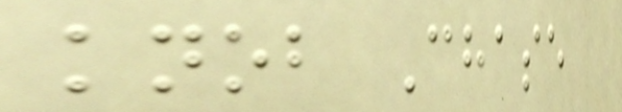knob Chase
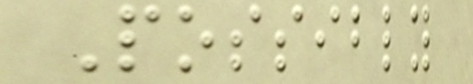Possibly
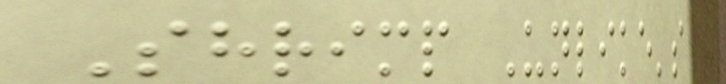Shrimp Unlike's
